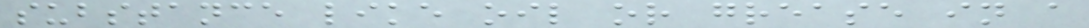substance like oil or grease in a
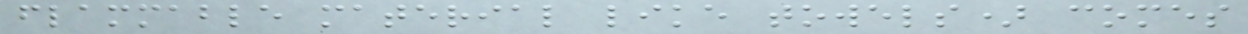flammable material like towels) comes
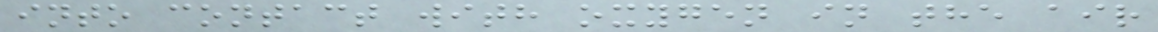into contact with oxygen in the air
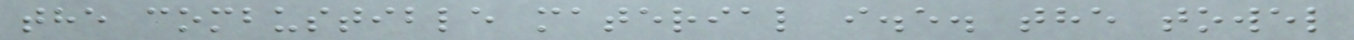the combustible material i.e. the towel
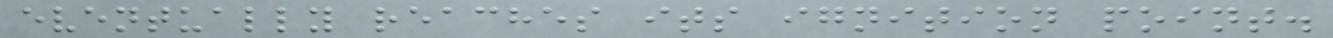eventually reaches its ignition point.
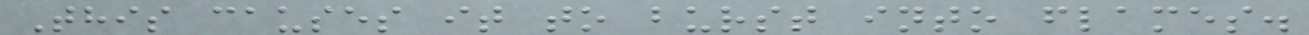This causes it to burst into flames.
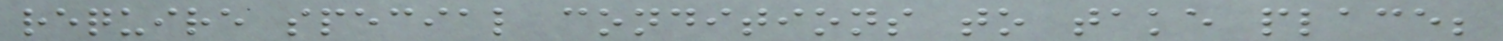require special conditions to take place;
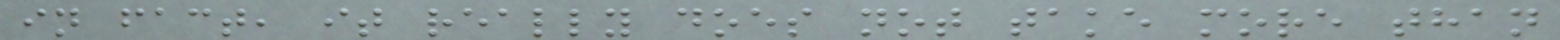in fact, it really does not take more than
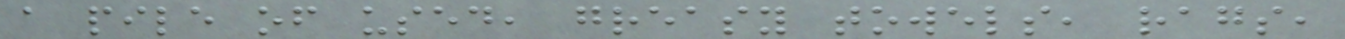a pile of used, greasy towels, rags,
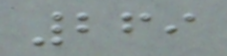269
